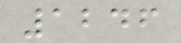1246
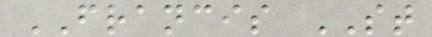FRANCIS ST
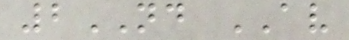2ND AV
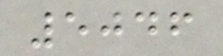5046
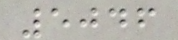5046
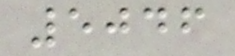5046
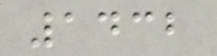1432
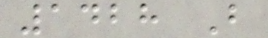1428 B
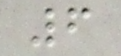6
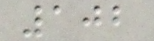102
